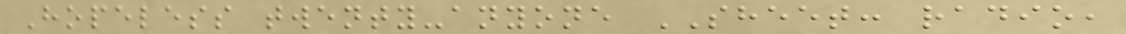Hopeless twenty-anyone SHEET: radio,
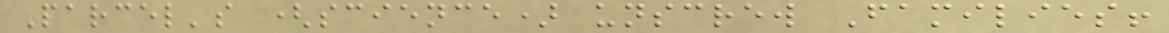Parcel's (science) unscrew Families!
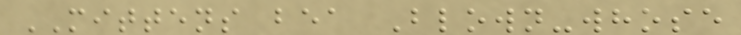MITTENS bea Blown-whose
